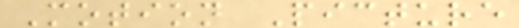Motion Picture
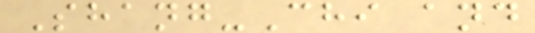Shang-Chi and
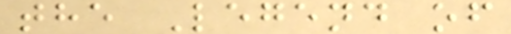the Legend of
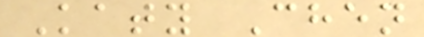Katy Chen
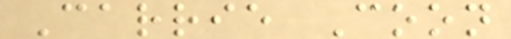Carrie Coon
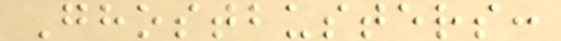Ghostbusters:
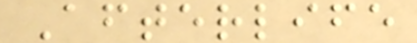Afterlife
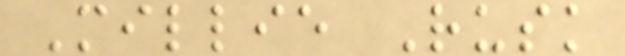Millie Rusk
